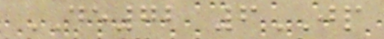DE72 6JP
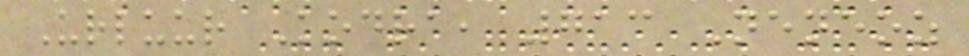Urluur Kodra, 713 Neneoz
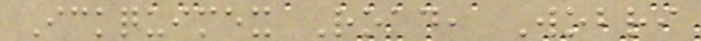Ickquimex Road, Wobri
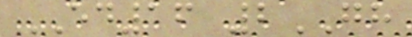ED16 2GH
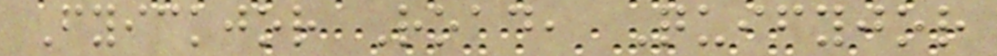Fyickjor Road, Quifyjor
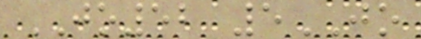JO52 5JO
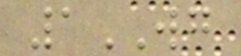1WG
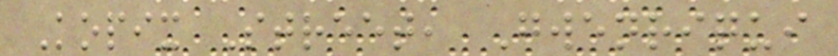Kopix Street, Gwenriqui
